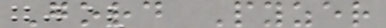Gord Pyzer
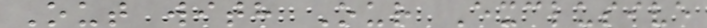Out with Our Exclusive
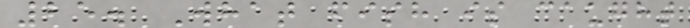25. What fish is caught
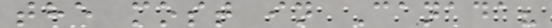the most in Canada?
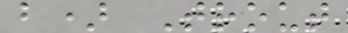b) Trout
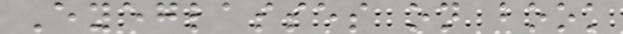Eyeglasses on book
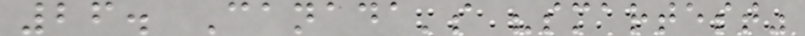26. Canada's "smartest"
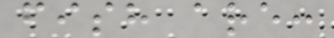fish are:
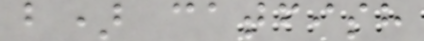b) catfish
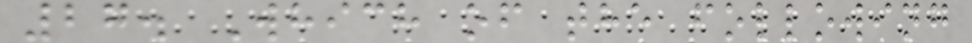27. Which of the following
